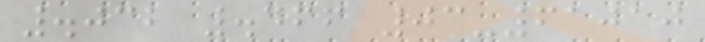.032 .466 03-61010
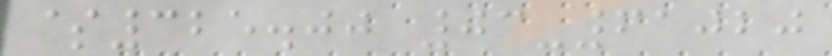$325.00 03-61020
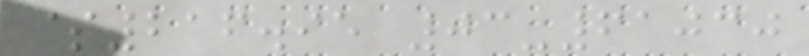$216.95 03-61030
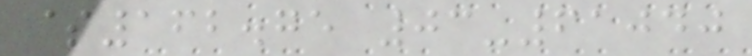$162.75 03-61040
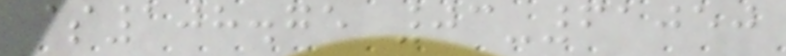$108.75 03-61050
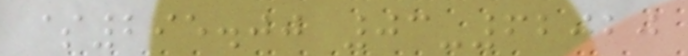$295.00 03-62020
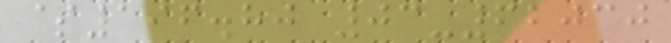$196.80 03-62030
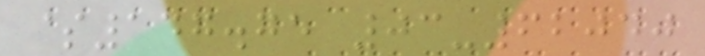$147.75 03-62040
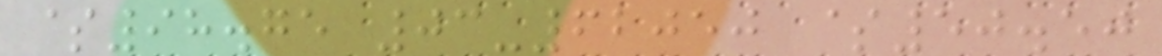$98.75 03-62050 $50.50
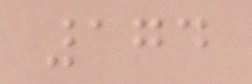174
